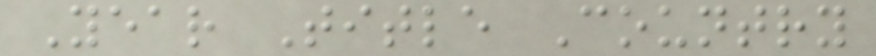Year Title Country
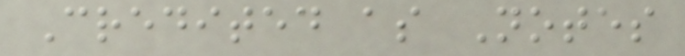Credited as Notes
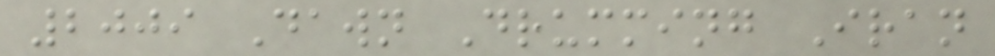2009 Dawn Drumming Iran
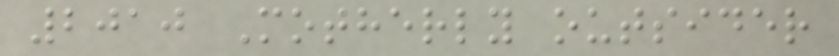2010 Motherly outsider
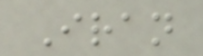Iran
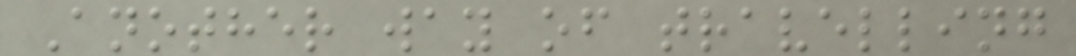Another way of travelling
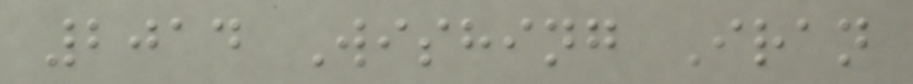2014 Wishing Iran
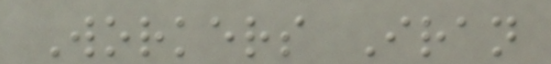Workers Iran
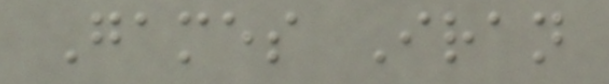Games Iran
